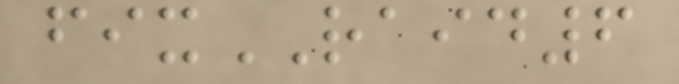fixRAID6
